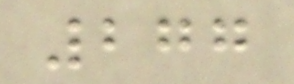277
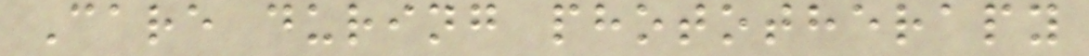Care during phototherapy
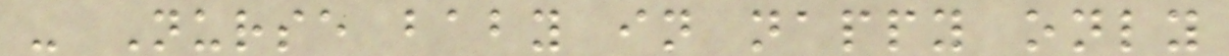- Nurse baby in nappy only
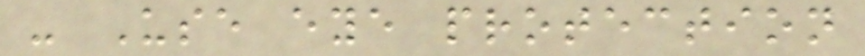- Use eye protection
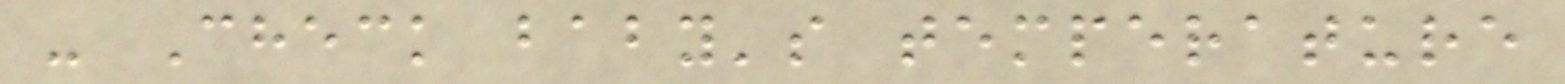- Check baby's temperature
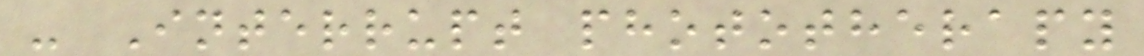- Interrupt phototherapy
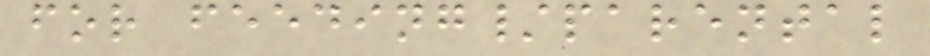for feeding/parental
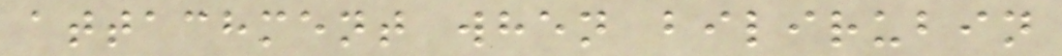attachment when bilirubin
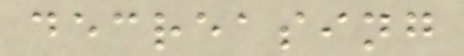decreasing
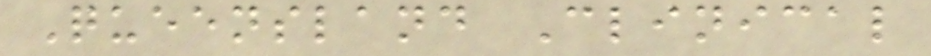Queensland Clinical
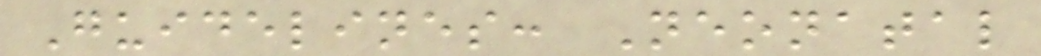Guidelines: Neonatal
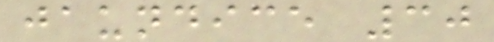jaundice 30
